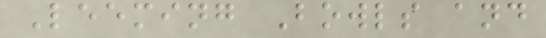Leeming Bowls and
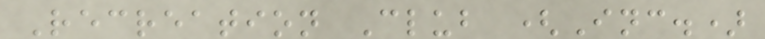Recreation Club (Inc.)
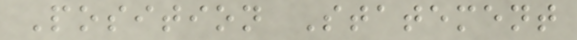Position Statement
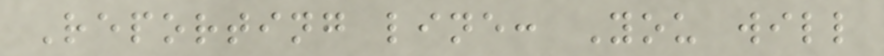Reporting line: You will
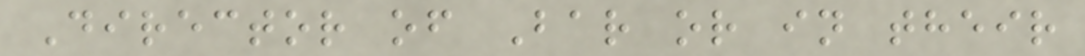Director of Bar or in their
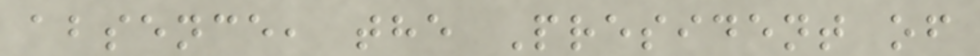absence, the President of
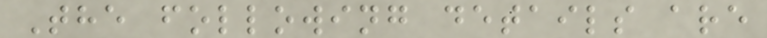The following details are
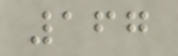167
